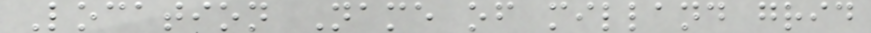Location Name of milland grid
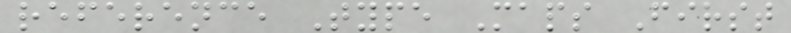reference Type Maps First
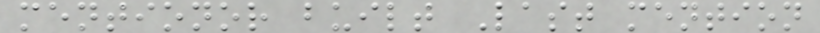mentionor built Last mention
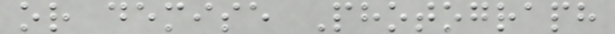or demise Photograph
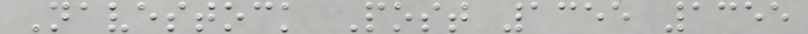Navestock Post 1355 1355
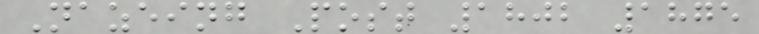Nazeing Post 1802 1875
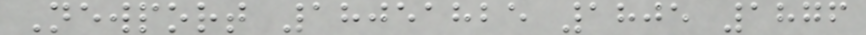Newport 18051825 1805 1876
